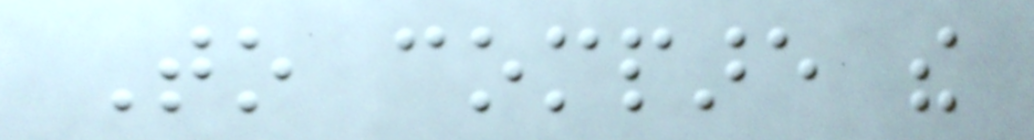To compare the
